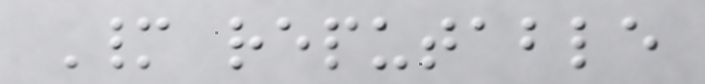Many reputable
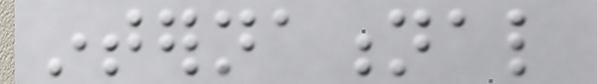international
